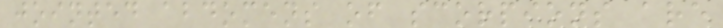jointed abdomens of scorpions are
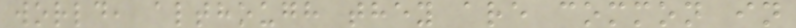world, although they are common in
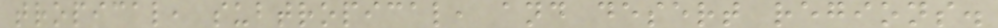tropical, subtropical, and desert regions.
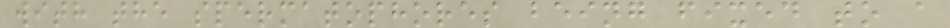with the spermatophores being fixed to a
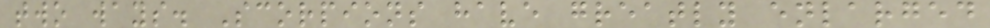two ways. Scorpions have greatly enlarged
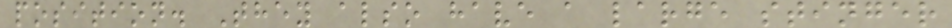position. They also have a large stinger
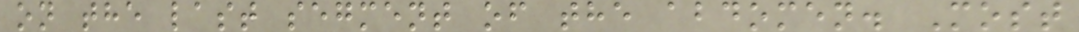on the last segment of the abdomen. Most
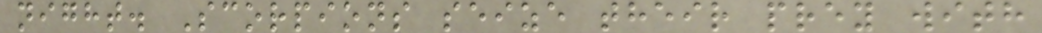night. Scorpions seize their prey with
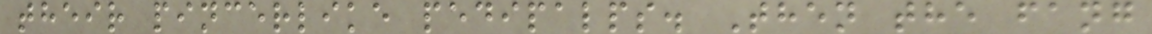their pincerlike pedipalps. Then the fang
